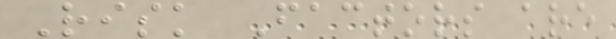Risk Factors are
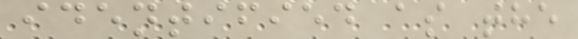identified as the
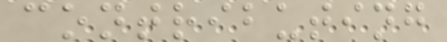contributing
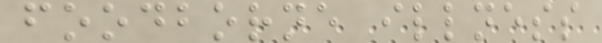foodborne illness
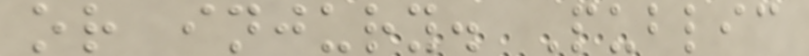or injury. Public
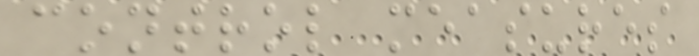control measures
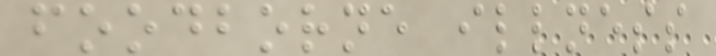foodborne illness
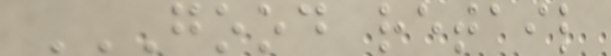GOOD RETAIL
